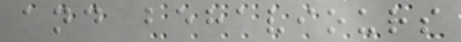and behaviours
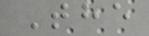The
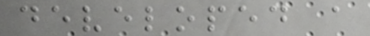developed a
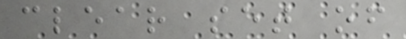clear set of
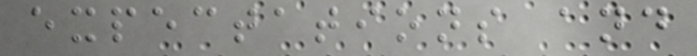expectations and
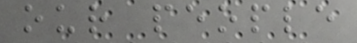our people
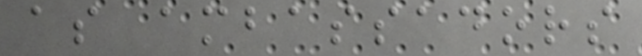as ambassadors
